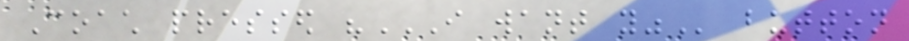Coach pressed "I WANT YOU" button
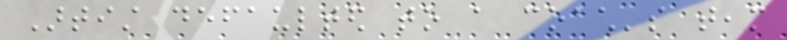Artist defaulted to a coach's team
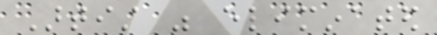Artist was eliminated
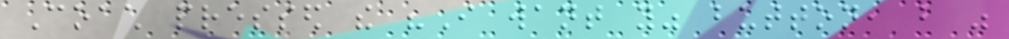Coach pressed the "I want you" button, but was
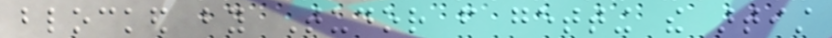blocked by Tudor from getting the artist
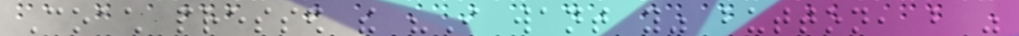Coach pressed the "I want you" button, but was
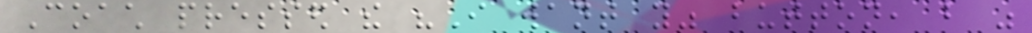Coach pressed the "I want you" button, but was
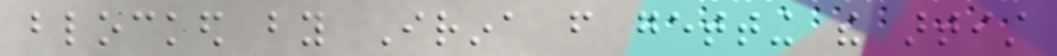blocked by Irina from getting the artist
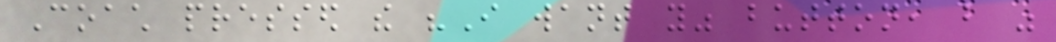Coach pressed the "I want you" button, but was
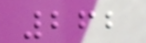262
